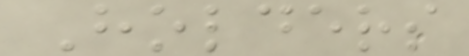Holders
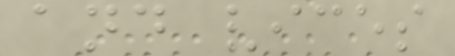and vices
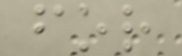for
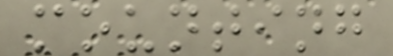mounting
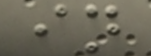in
